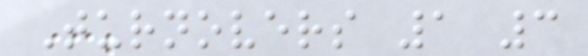Turnovers 1 3
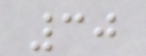30
